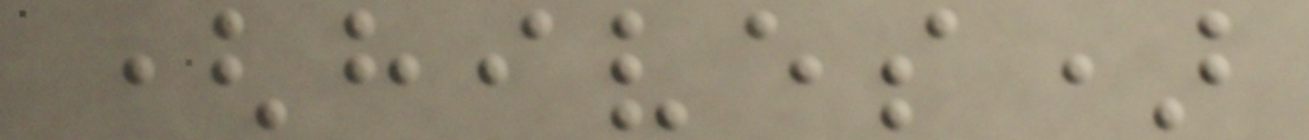(hives)
